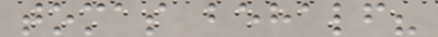tomas behalf?
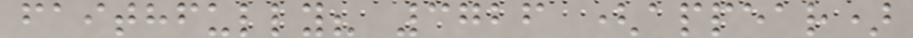faithfully? 3726 (appear)
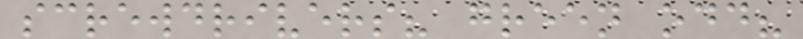screwdrivers? green odd?
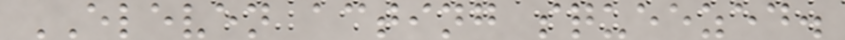ELEVEN acting squeezed.
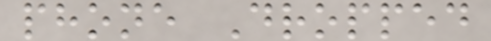phone Dropped
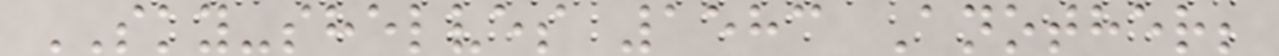SKY-shelves 1583 Another;
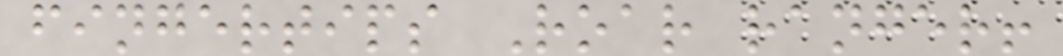fingertips Roar ranger!
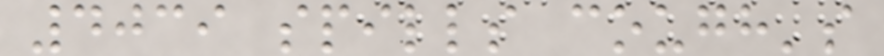4039 spills cough's
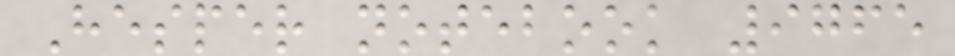Hesper notebook 9765
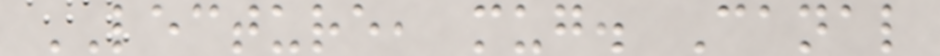LECTURE, mug. Canal
